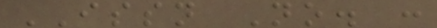ISSN No. :
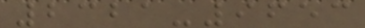2321-9653
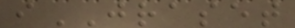iJRASET
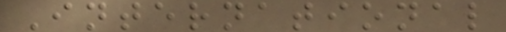International
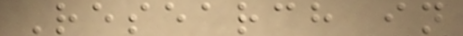Research in
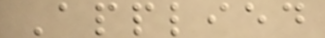Applied
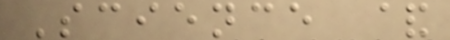Science &
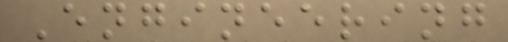Engineering
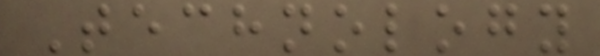Technology
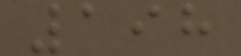198
